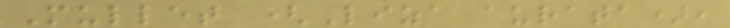Mullet (Liza aurata),
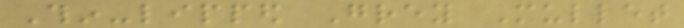Thin-lipped Grey Mullet
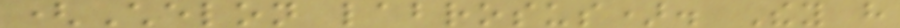(Chelon labrosus). They have
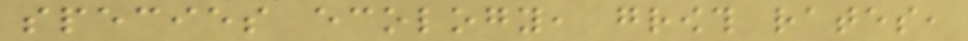species ecology, growth rates,
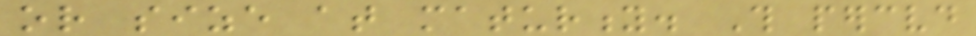or size at maturity. This perceived
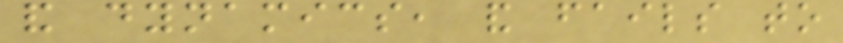and dynamics, and fails to
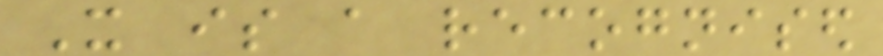It is a recognised
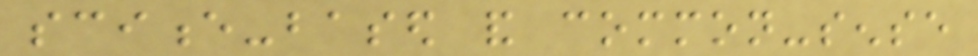science-based and common-sense
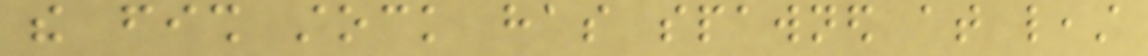the fish stock has spawned at least
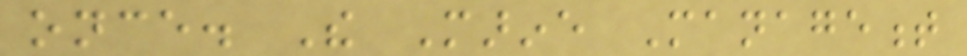once. The Marine Management
